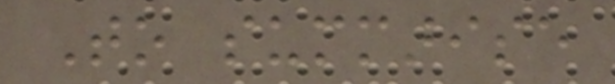To summarise
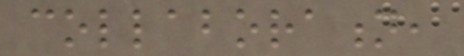collaboration,
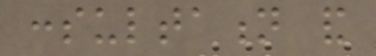consultation and
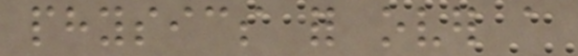physics for over a
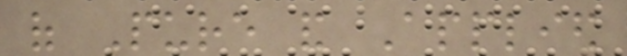of Pure and Applied
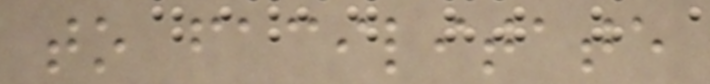to facilitate
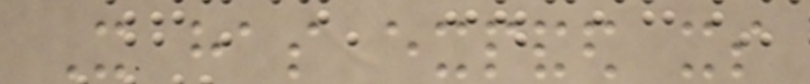It has expanded its
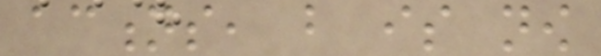actions, but is now
